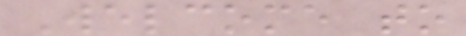Welcome to
